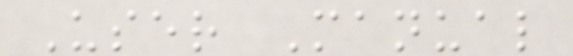User Manual
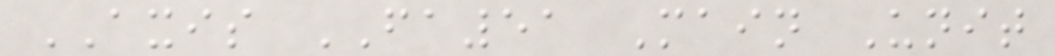AXIS FA51 Main Unit
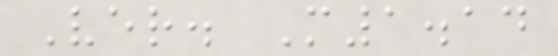Ver. M1.14
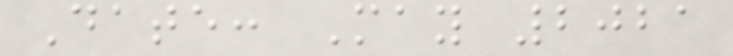Date: May 2021
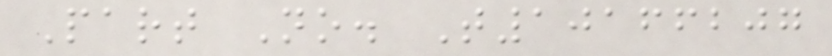Part No. T10166207
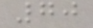70
